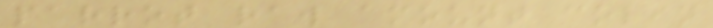parrot raw amount colin
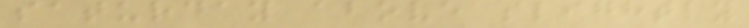saturday above slightly
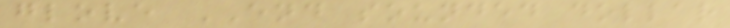glove END sounded dollar
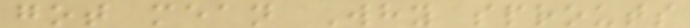got mean Why sprouts
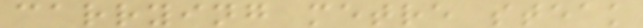carrying metre steak
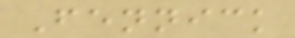Fennick
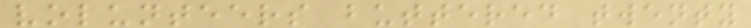volunteers buttered twenty
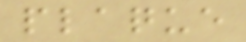plaque
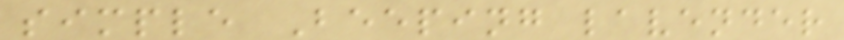simple Beeping lavender
